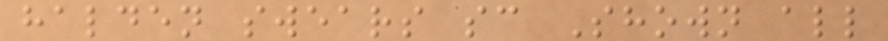halden swears sc Shown all
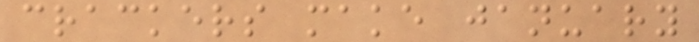crackers make january
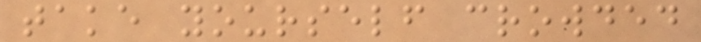take yourself crowded
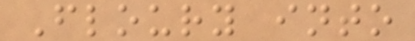Floury into
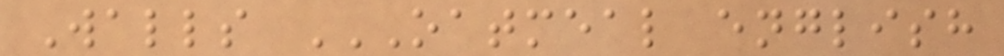Walls OATMEAL ENGLISH
